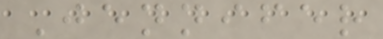Jennifer
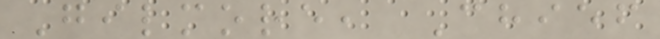Gilmore, Chief
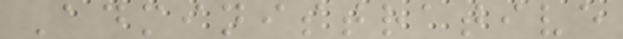Administrative
